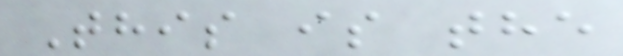This is the
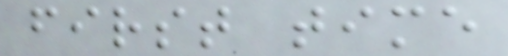first time
